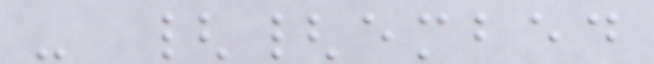- {{embed
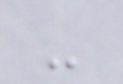-
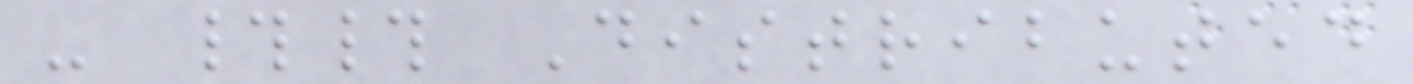- ## Distributed
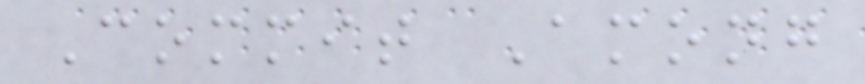Commit Among
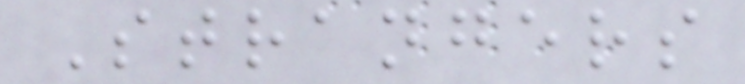Strangers
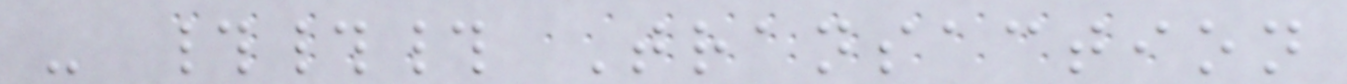- ### Transaction
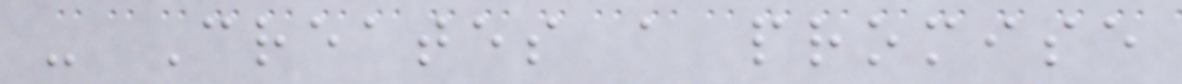- Creates a promise
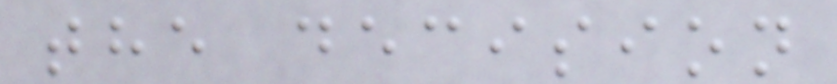the decision
